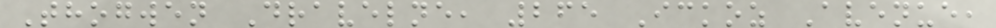Thogwen Dravelne, 265 Ickoz Avenue,
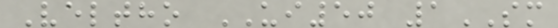Veltho UI50 1SM
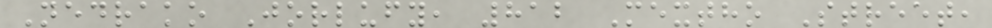Nedrako Jorlufy, 812 Mextho Street,
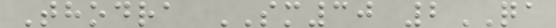Thodra SM30 2QA
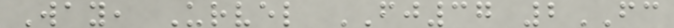Way, Urvel FJ37 2FC
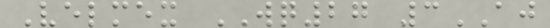Velmex WQ27 3AJ
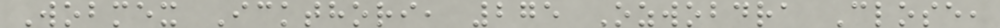Wobmex Ickthori, 275 Ozwobdra Close,
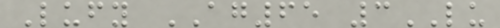Lufy AG65 3LU
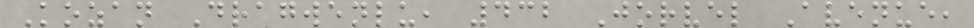Kozan Dragwenlu, 432 Jorvel Avenue,
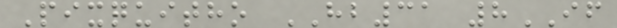Pixquitho HB31 8IF
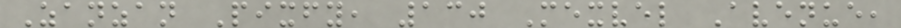Zanzan Pixfy, 130 Mexvel Avenue,
